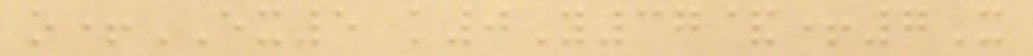o+EX5 k0Y37&+7X
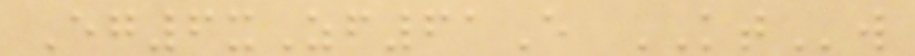Eg6xZf61E KTw
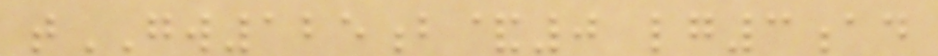tGW125b&0 lg3ad
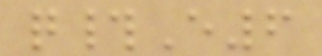q#E6
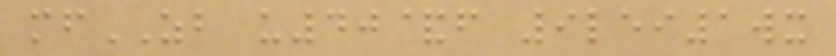mfZB u40&f 9lei1wx
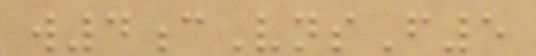w4cVnsF5
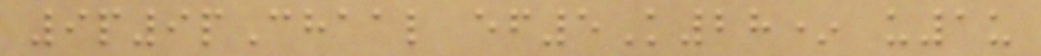9p9pChaal ef5K28* u1u
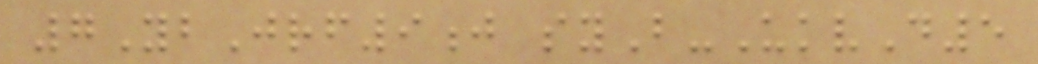7YbJrf9j syB-UkvD5
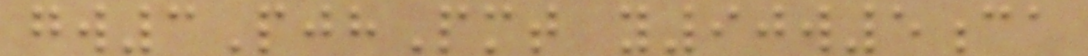gw3PjhPmt y90w5ca
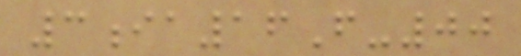3ia16F-00
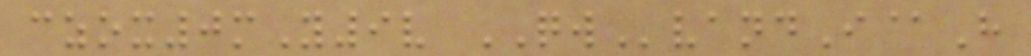czox0mY9v QWvandI@H
